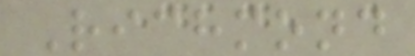Richmond
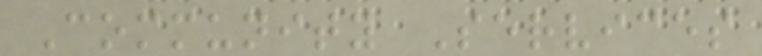Community Services
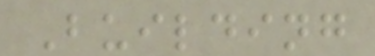Building
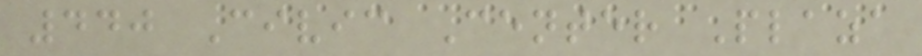440 Civic Center Plaza
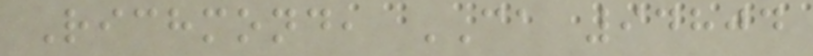Richmond, CA 94804
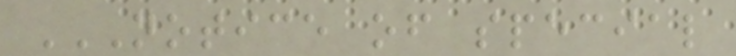NOTICE OF SPECIAL
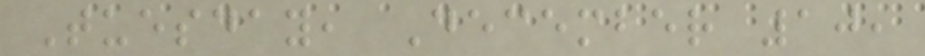Tuesday, December 10,
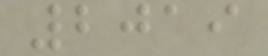2019
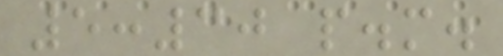5:30 p.m.
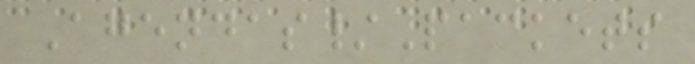Agendas/Packets
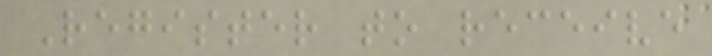Register to receive
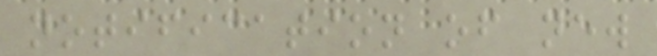notification of new
